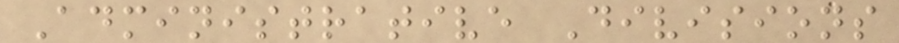Administrative Divisions
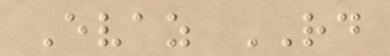Evaz RD
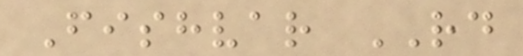Fishvar RD
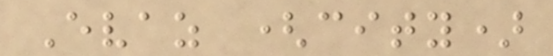Evaz (city)
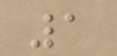1
